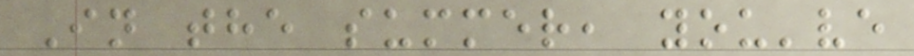In the summer, you've
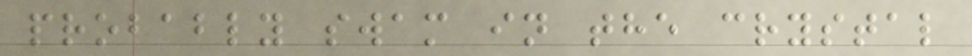probably swam in the crystal
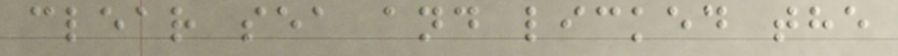clear sea and licked the
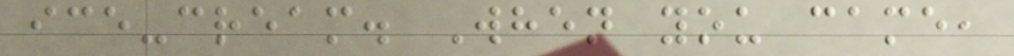ice-cream. When you came,
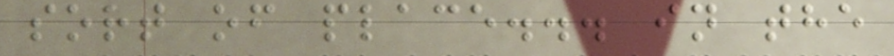sort of place... in the
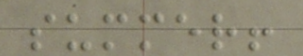summer!
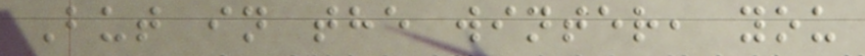But in the winter, you
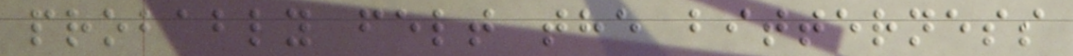probably felt the bitterness
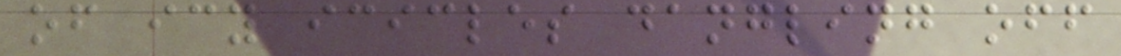of icy icicles dangling off
